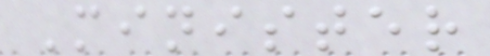Minister
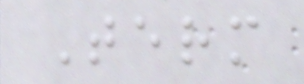Term
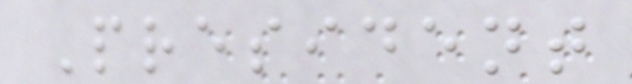President
